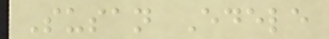Susan Edele
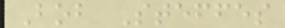Bob Steffes
